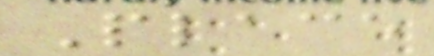Place
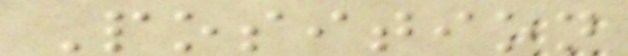Position
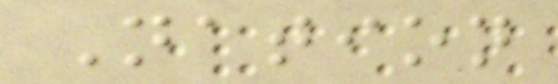Nation
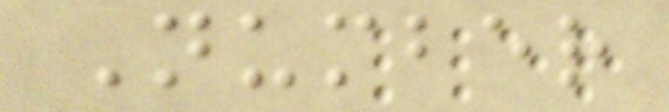Number
